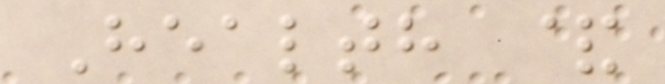Health &
